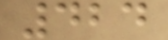424
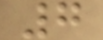7
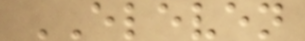ELEVEN
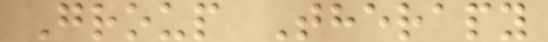Group Therapy
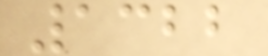1322
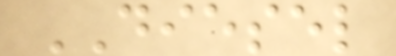DIESEL
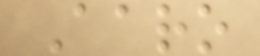Aaro
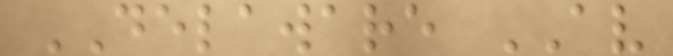DELAWARE AV
